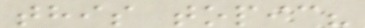this topic?
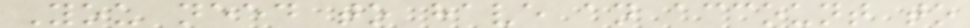You need to have an account to
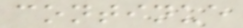continue
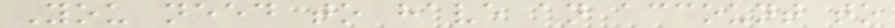You need to have an account to
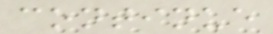continue
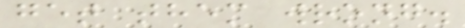get them wrong.
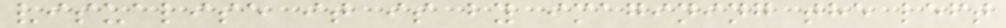visualise it is by imagining the left
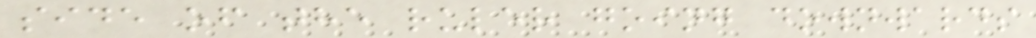side of the ruler going downwards
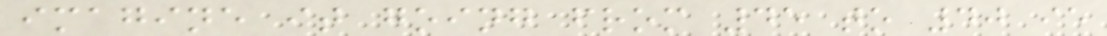imagine it going from 45 to 40 ie
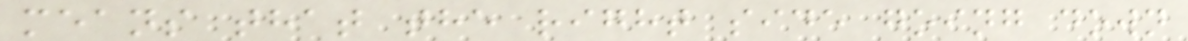means that the right side going down
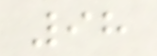98
